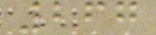267
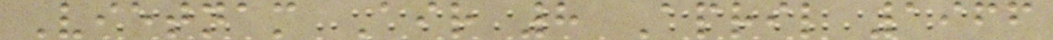Vietnam Air 8 April 1966
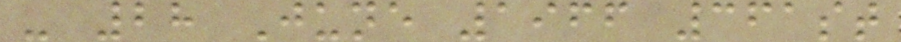- 28 June 1966 361st
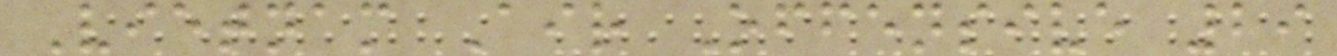Vietnam Air Offensive 29
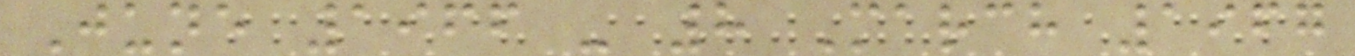June 1966 - 8 March 1967
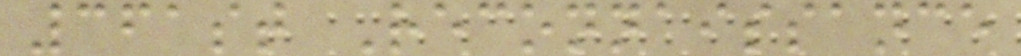361st Reconnaissance
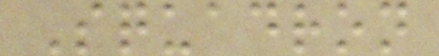Squadron
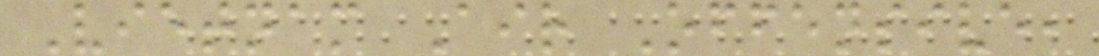Vietnam Air Offensive,
